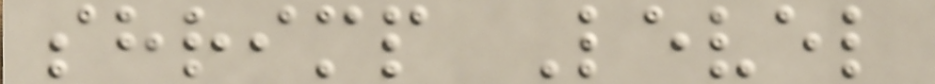shrimp Level
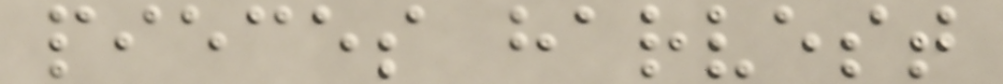pieces harvest
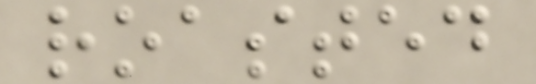roasted
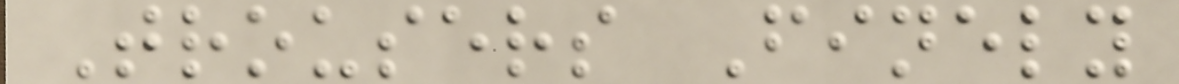Trousers Finely
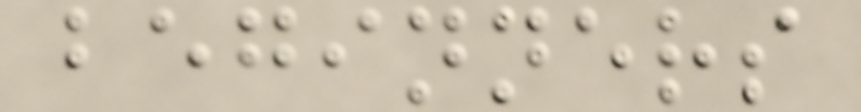beginners
